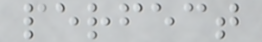perfect
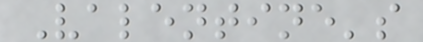Valentine's
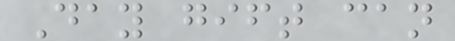Day gift can
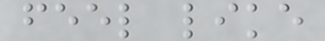feel like
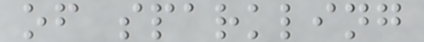of sparkling
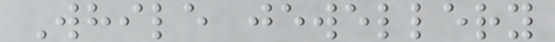While jewellery
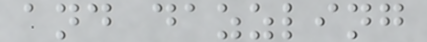and dazzling
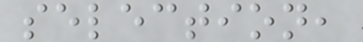selection,
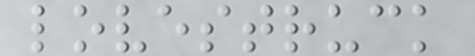lovestruck
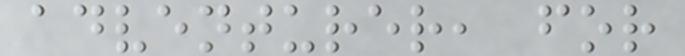adventurer, for
